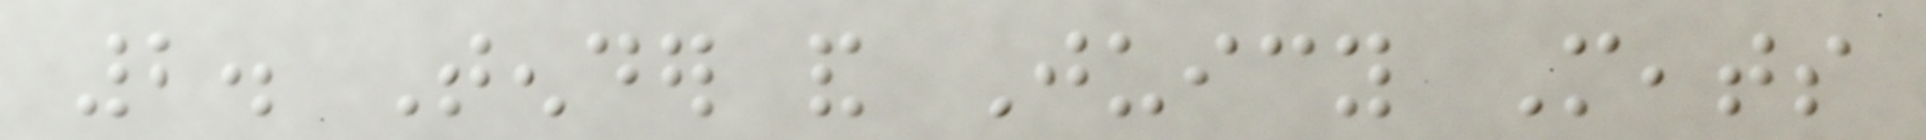2. Tender and Juicy Meats
